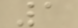1
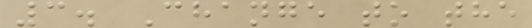3. Change to the
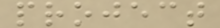project
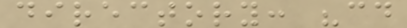directory: "cd
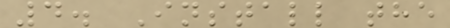4. Install the
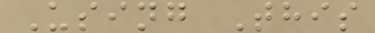Using This
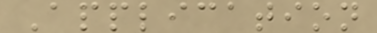Application
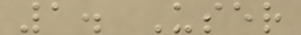1. User
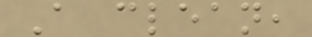A clean,
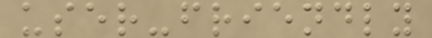user-friendly
